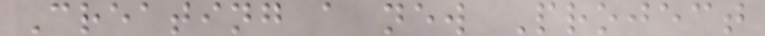Creating a new Project
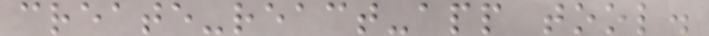create-react-app tool.
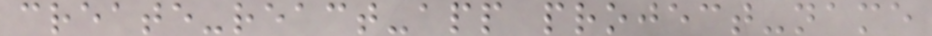create-react-app project-name
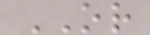OR
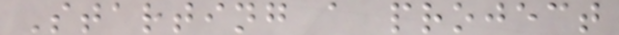Starting a project
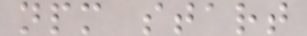npm start
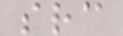src
